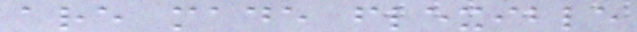are made flexible
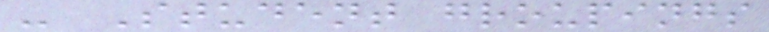- Student groupings
